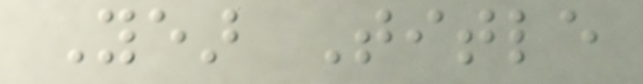Year Title
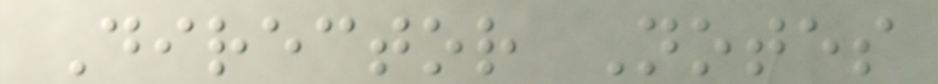Director Notes
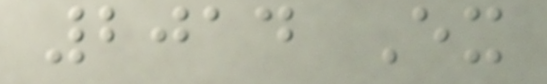2014 Ex
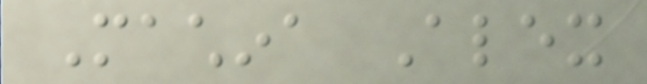Machina Alex
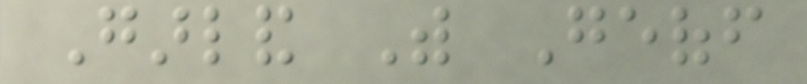Garland With Geoff
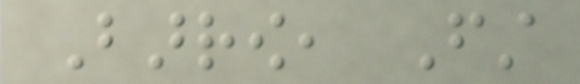Barrow, First
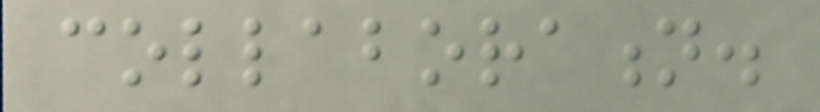collaboration.
